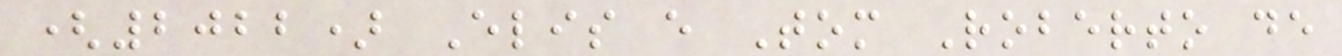(2022) Elis e Tom Roberto de
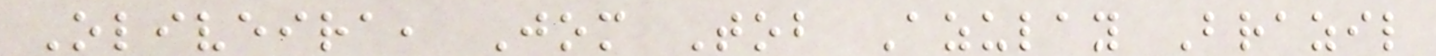Oliveira, Jom Tob Azulay Brazil
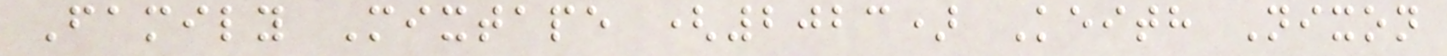Family Mixtape (2023) Keith Nixon
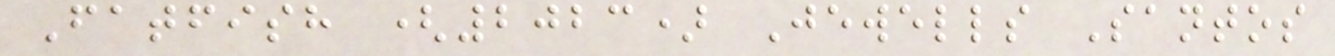Fatfish (2023) Jewells Santos
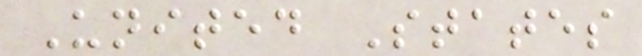United States
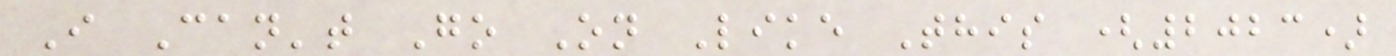I Can't Go On Like This (2023)
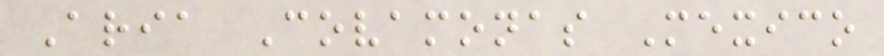Aria Covamonas Mexico
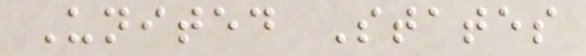United States
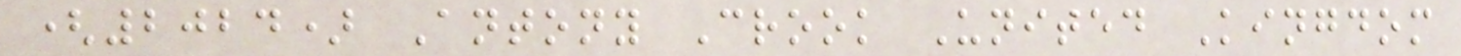(2024) Antony Crook United Kingdom
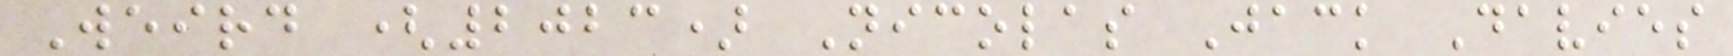Weird (2023) Nicolas Jack Davies
